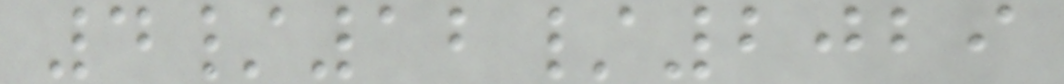4/12/2029
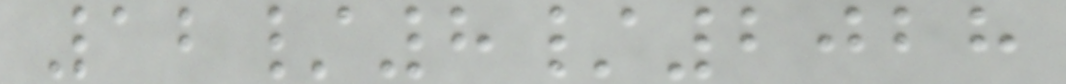12/8/2028
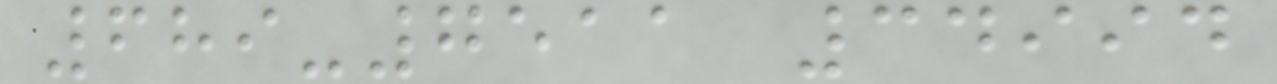689-7511 34994
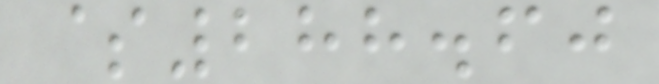$288.60
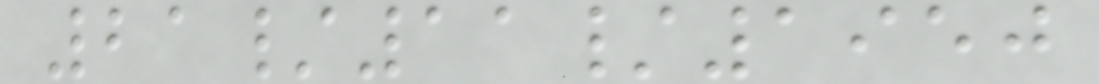21/11/1950
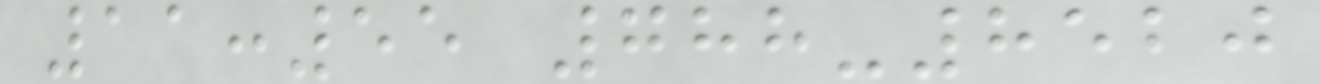11:55 788-8520
